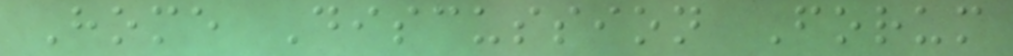Home Discussion Forum
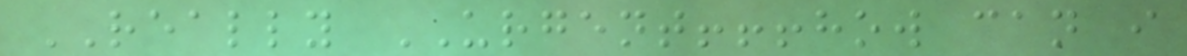REALLY URGENT!!!how can i
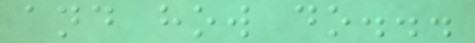and how do...
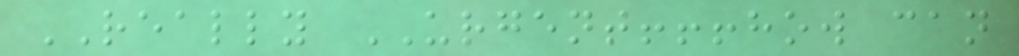REALLY URGENT!!!how can
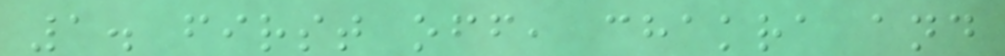1. first off, chakra and
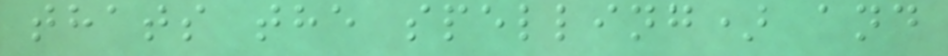thats the spelling) and
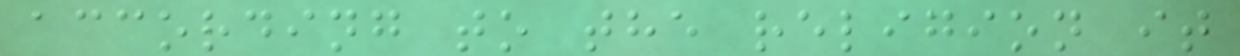according to the religion it
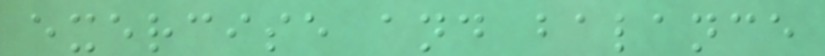exercise and balance
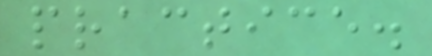practice.
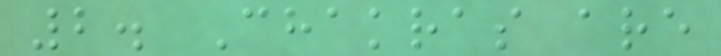2. Chakras are
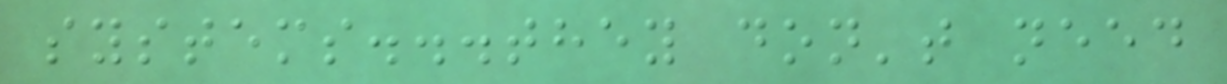systems...they don't need
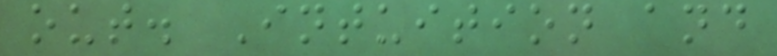out. Intuition and
